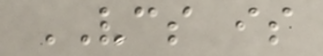VCS is
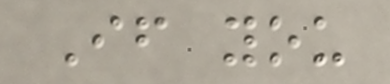If you
